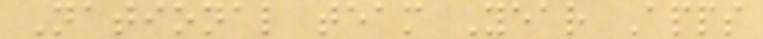National team Year Apps
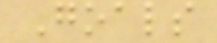Goals
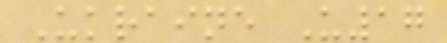Ukraine U17
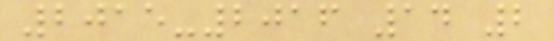2015-2016 14 2
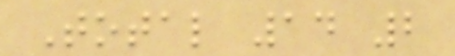Total 14 2
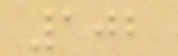102
